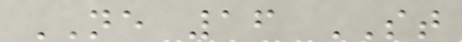NE 16 ST
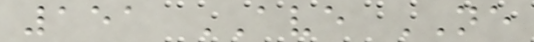151 AVE NE
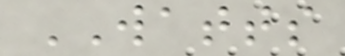WATTS
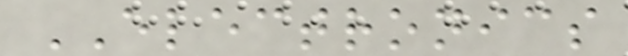ELECTRONICS
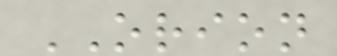ORION
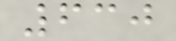630
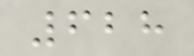628
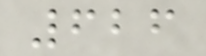626
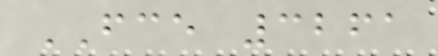FCE 3261
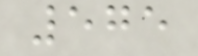575
